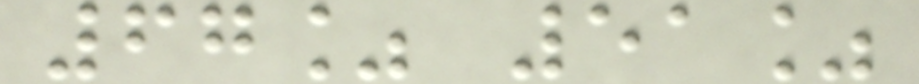67% 51%
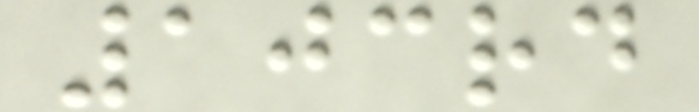103rd
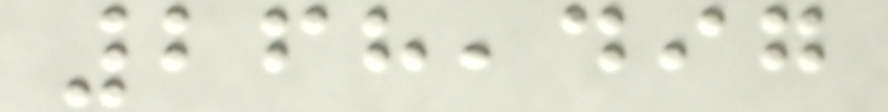268,497
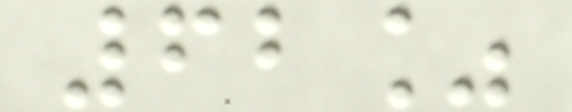62%
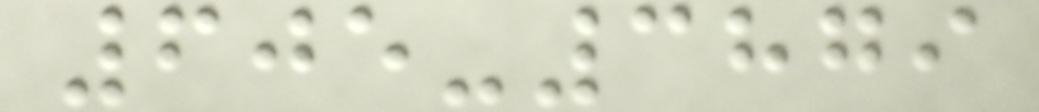605-3879
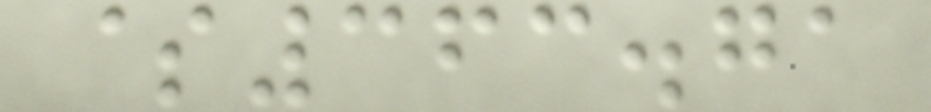$363.71
